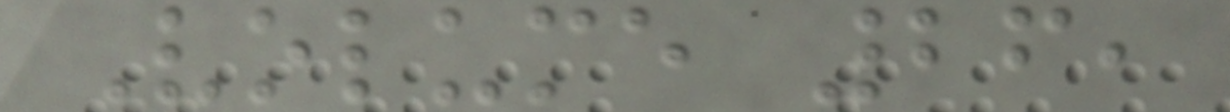Volume 26,
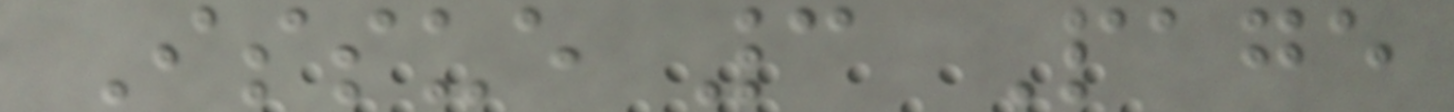Issue 3 Page
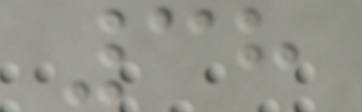38
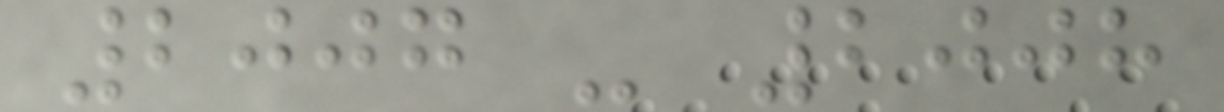2007 - 2008
